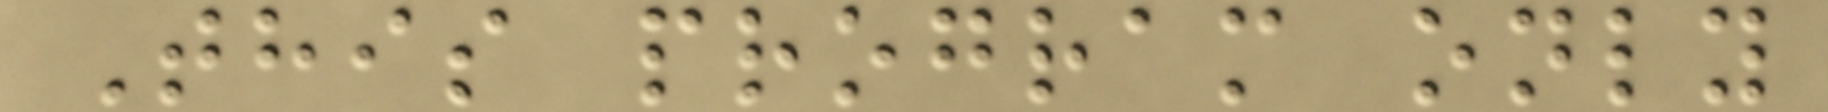This program only
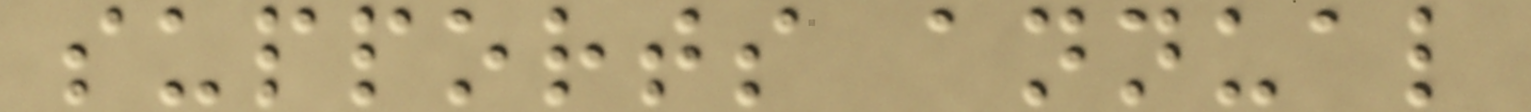supports annual
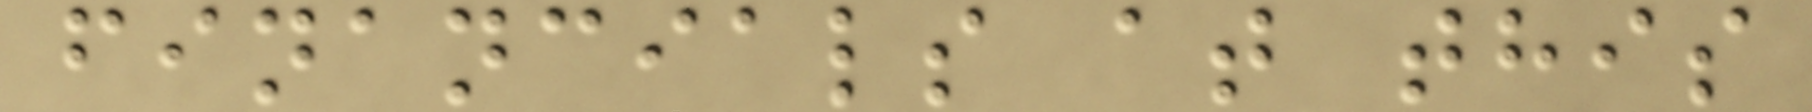financials at this
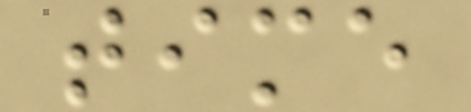time
